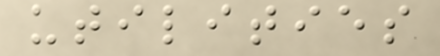utilities
